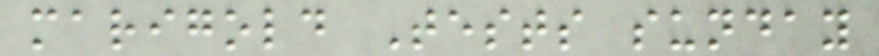marigold Tests sunday
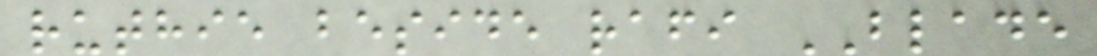ruthie beside rafi BLADE
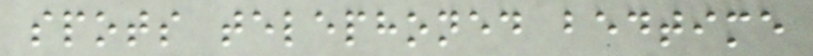spots telephoned bedtime
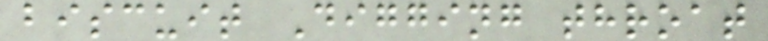biscuit Digging throat
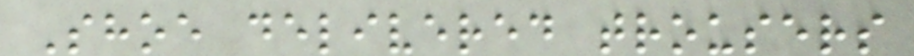Shoe delivered trousers
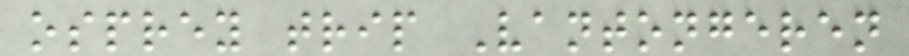osprey trip Vantongeren
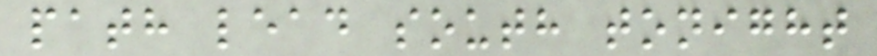path lead south tonight
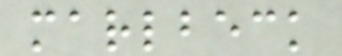marlbeck
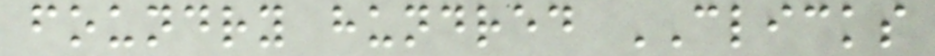foundry hundred CLICKS
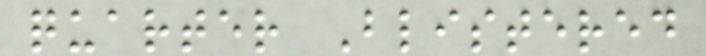quarter Blistered
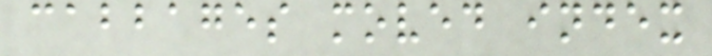cabbages moved index
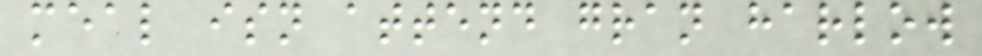meal isn attend gran harlow
